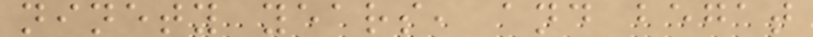ninety years, and begat
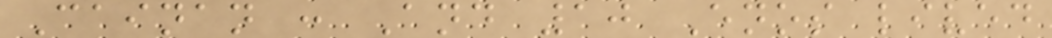Cainan : And 10 Enos lived
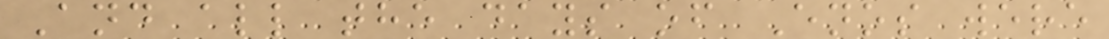And all the days of Enos were
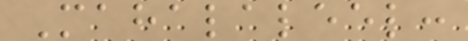Mahalaleel:
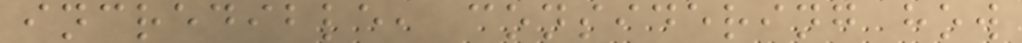incredible, considering how
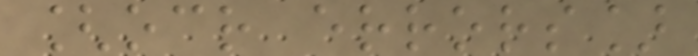[ocr errors]
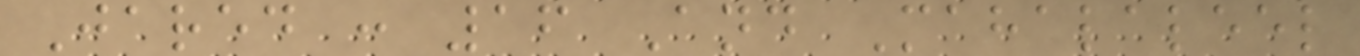Jared : 16 And Mahalaleel
